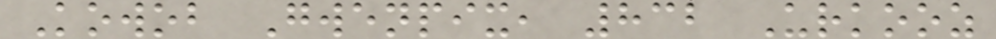Kowob Gwenpix, 832 Urkooz
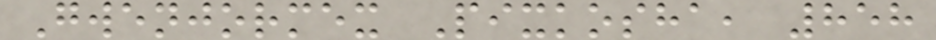Gwenjormex Pixkosha, 858
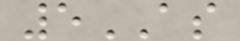5AS
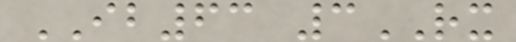IB63 3RX
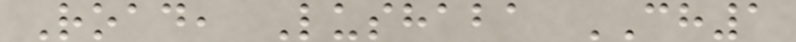Road, Lushaba CH1
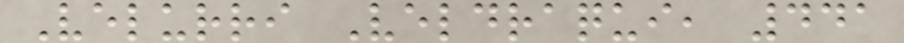Velurri Veldraqui, 441
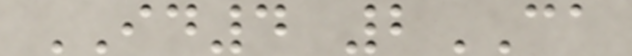ID4 2CA
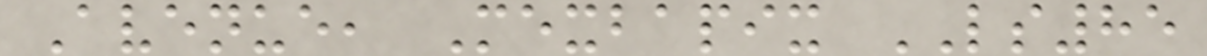Avenue, Mexbapix LS85
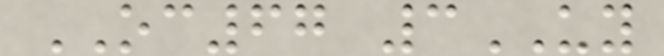OC67 3UY
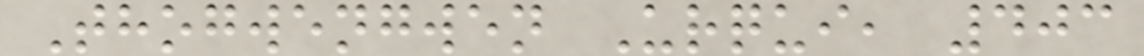Thogwengwen Urqui, 403
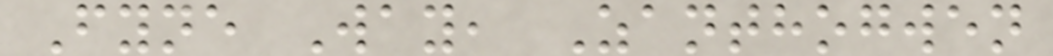Fyne Way, Zanthogwen
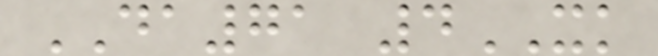DA71 4XK
